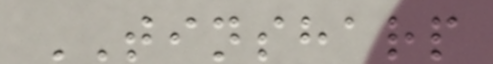TINSHARP
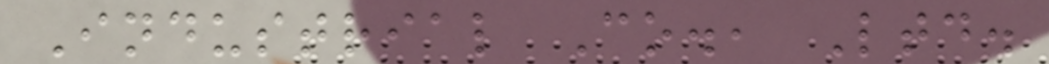Industrial Co., Ltd.
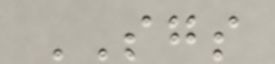SGS
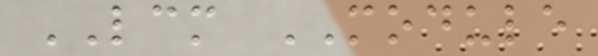LCM MODULE
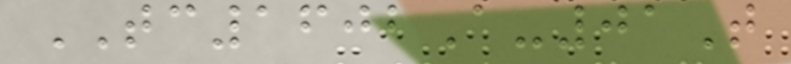TC1602A-01T
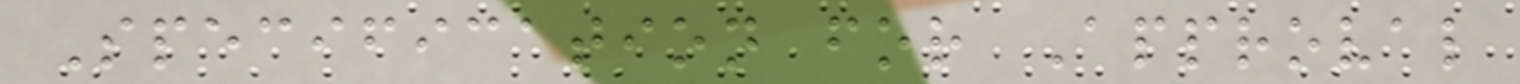Specification for Approval
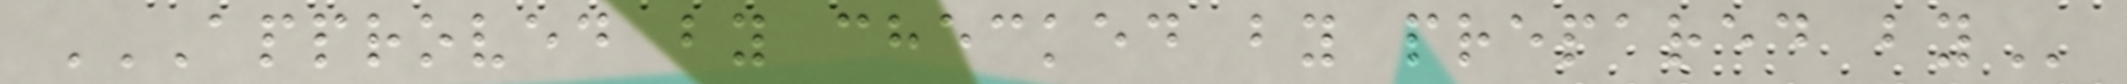APPROVED BY CHECKED BY PREPARED BY
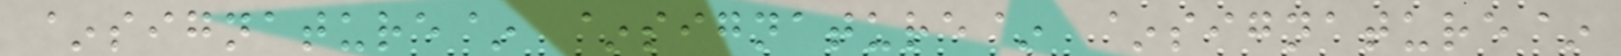~signature~ ~signature~ ~signature~
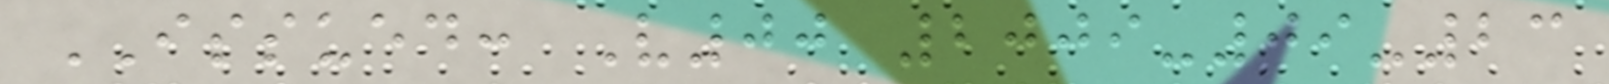ISSUED: V00 2009-09-23
